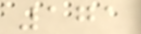171
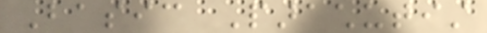Basic Parachutist
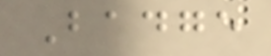Badge
